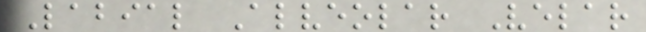Labial Alveolar Velar
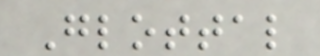Glottal
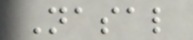Nasal
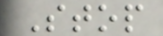Stop
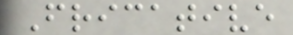Fricative
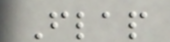Flap
